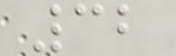32
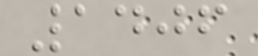1406
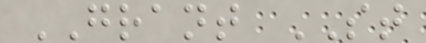GRANT ST
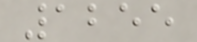1255
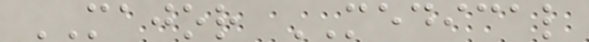MAJOR MEDICAL
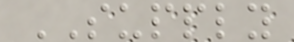SUPPLY
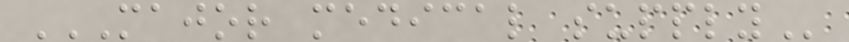MAJOR MEDICAL SUPPLY
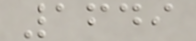1649
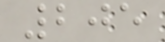205
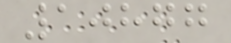10877
